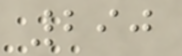290
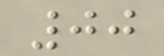00
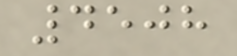4508
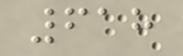618
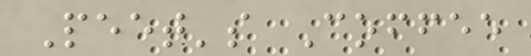Peet's Coffee
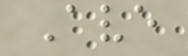Ave
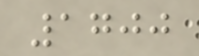1700
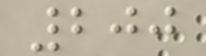200
